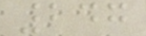247
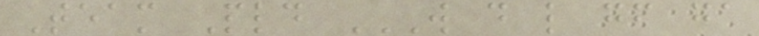Team Pld W D L GF GA
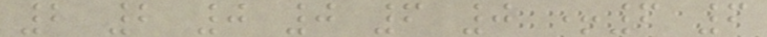2 2 0 0 6 0 +6 6
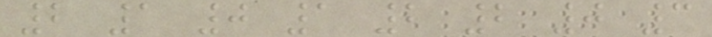2 1 0 1 2 2 0 3
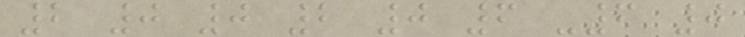2 0 0 2 0 6 -6 0
